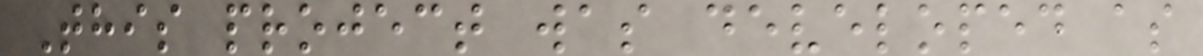This project was developed as
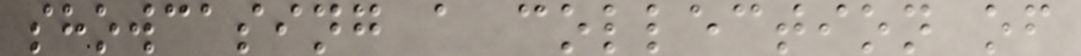showcasing a collection of
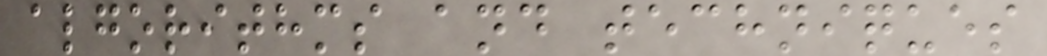algorithms and techniques
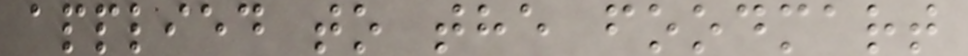applied to the foodmart
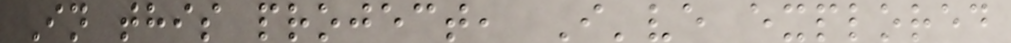In this project, I've explored
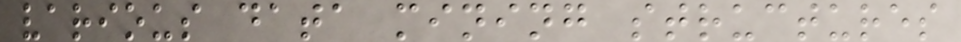various data mining structures
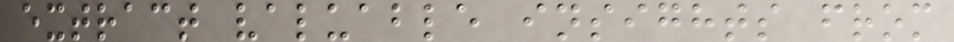extract valuable insights from
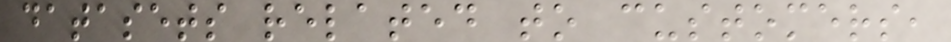datasets related to customers,
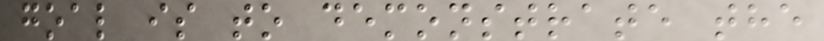goal is to demonstrate the
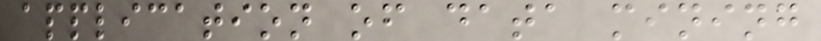application of data mining
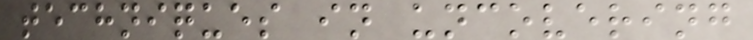techniques in uncovering
